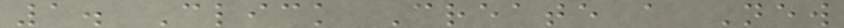1. Click Create a New
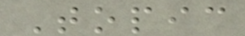Topic
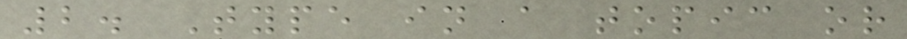2. Type in a topic or
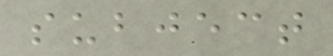subject
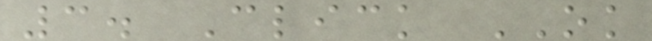3. Click OK
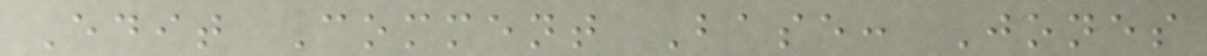Edit Comment Base: Jones
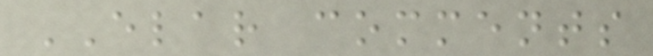ELAR comments
